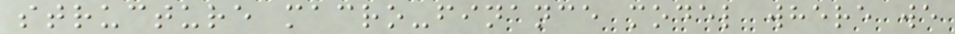structure macro-finance model where we
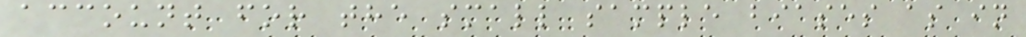account for the small sample biases as in
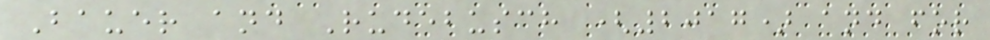Bauer and Rudebusch (2017) and for
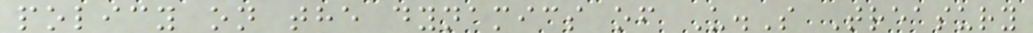policy on the dynamics of U.S Treasury
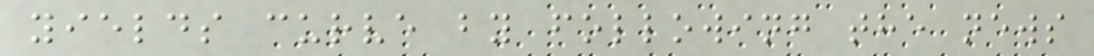yields curve by following the news
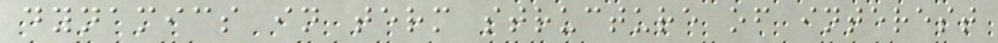dynamics in term structure of interest
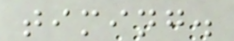timing.
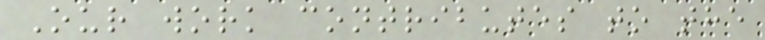Our work contributes to the
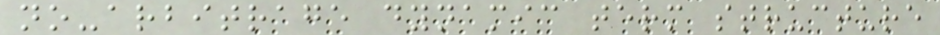no-arbitrage dynamic term structure
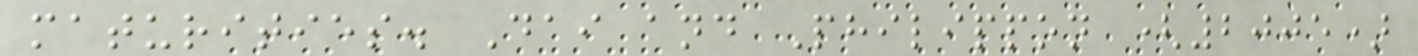maturities. Dai and Philippon (2005)
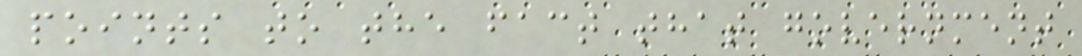points to the fact that government
